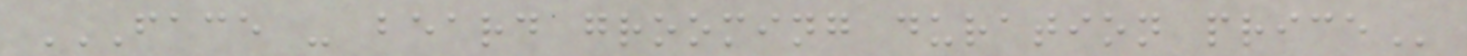FACE - BEARD GROOMING DURATION PRICE
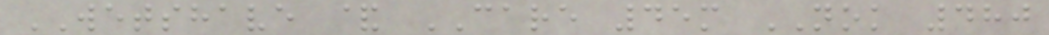WETSHAVE & CARE 45m NOK 480
